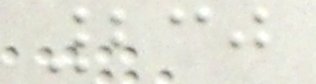230
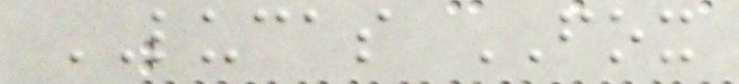LUCAS FOX
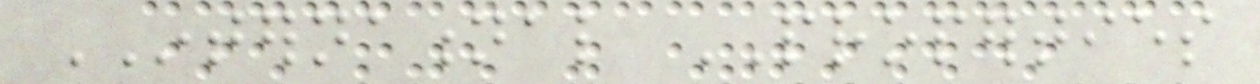INTERNATIONAL PROPERTIES
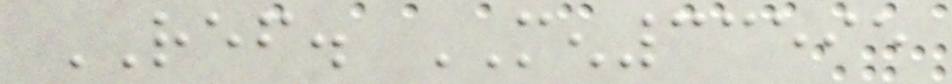REF. MEN33595
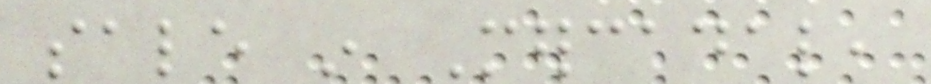sale in Mercadal,
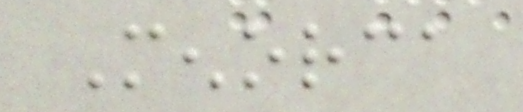Menorca
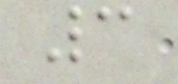3
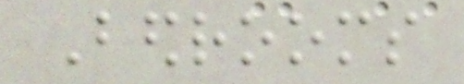Bedrooms
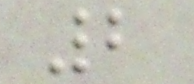2
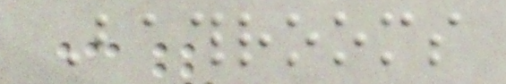Bathrooms
